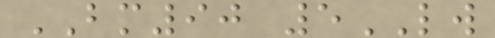BM90 5LW
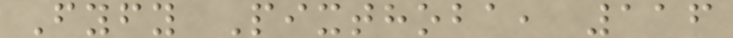Fyfy Pixthoba, 116
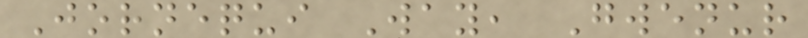Jornequi Way, Gwenur
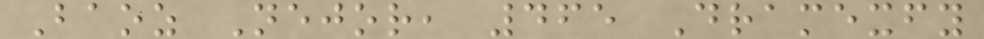Baoz Nejor, 465 Dramexfy
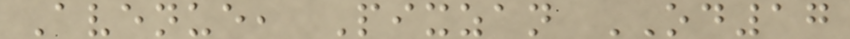Avenue, Pixzan OD17
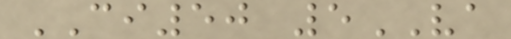CI50 5VA
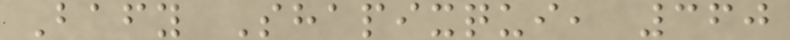Bafy Shapixqui, 360
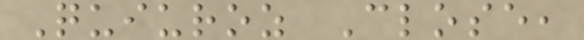Quiuroz Close,
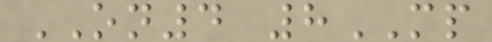ON4 8MP
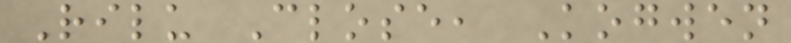Rilu Close, Kogwen
